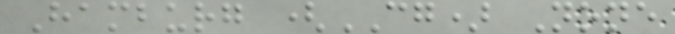Hamburg (CG) None
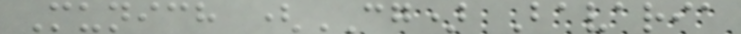Munich (CG) Bavaria
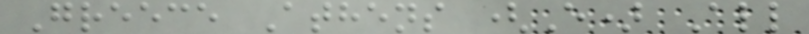Greece Athens (E) All
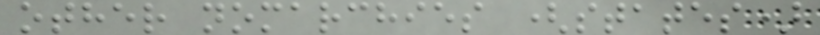other nomarchies (states)
